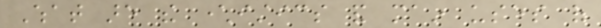What are the characteristics and main uses of
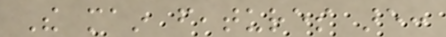The main features are:
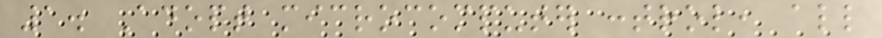1. Adopt microcomputer control, all
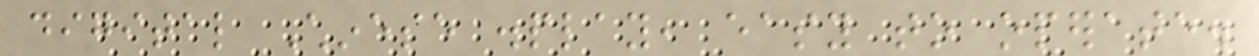digital Chinese display, easy to operate.
